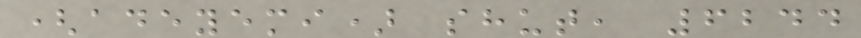(adeyemi) shut, 6244
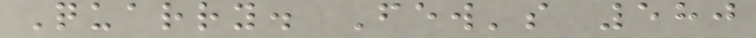Quarry. Few's 580
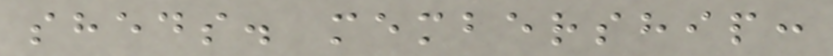sheds. membership:
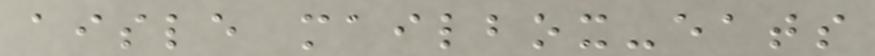aisle mailbox-eats
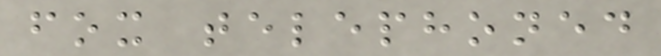fox telephoned
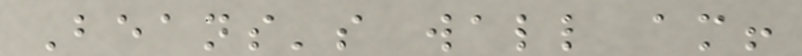Beans's wall am!
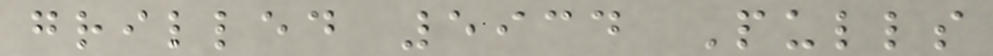grilled 5934 Pulls
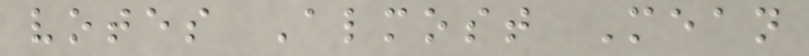votes Almost Mean
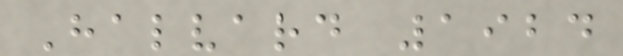Halvard 1924
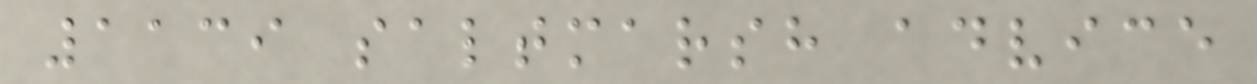1139 saltmarsh advice
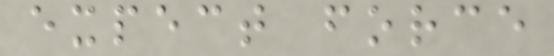expect force
